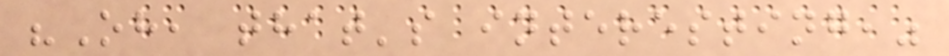"Oh, that's interesting,"
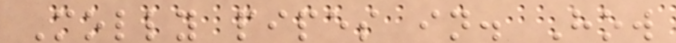Molly pipes in. How
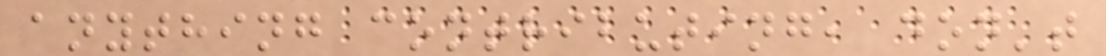anything contributing, don't
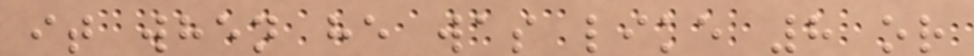it when he was like 8 or
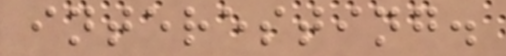interesting.
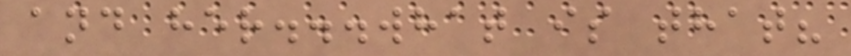and her...what is that?
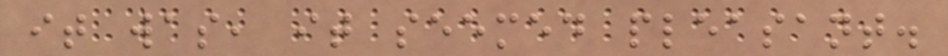it was, it seemed pleasant.
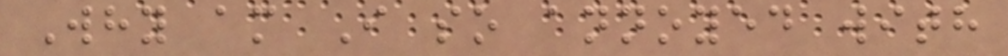Why am I so annoyed with
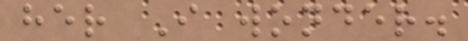her I wonder.
